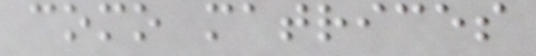como matrices
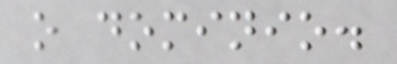o dominio.
